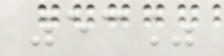53%
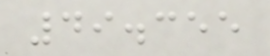49.355
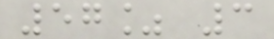57% 3
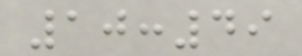10:49
